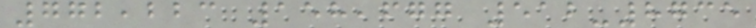772,223 158,677 512-8735
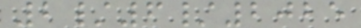2/6/2025
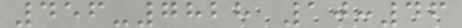456-7828 10:46
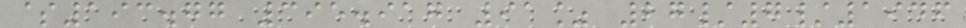$193.77 395.917 91% 27/7/1946
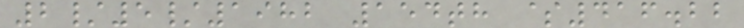2/5/1982 154th $416.22
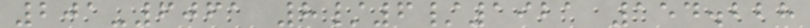201-6061 8/6/1921 154.228
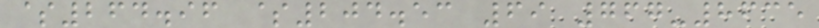$264.96 $204.53 69 767-8635
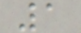1
